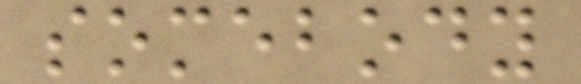somebody
